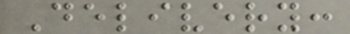Delivery:
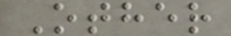Other
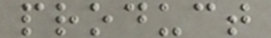product
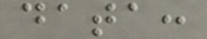data:
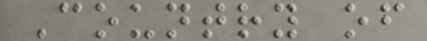Country of
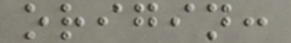origin:
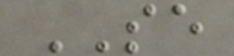SE
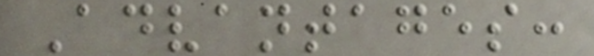Advantages:
